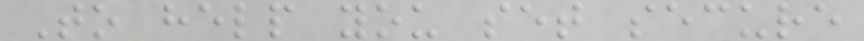To help you set secure
